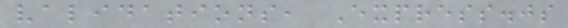validations, Express.js
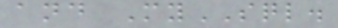and MySQL.
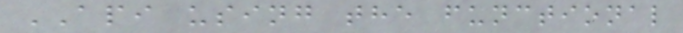API using the functional
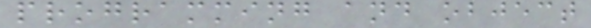programming and object
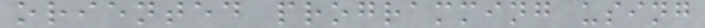oriented programming using
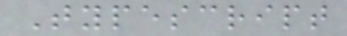Typescript
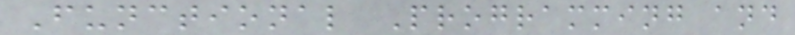Functional Programming and
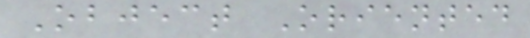Object Oriented
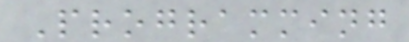Programming
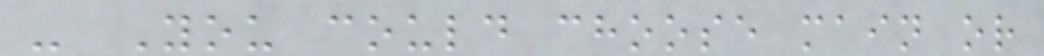- You could choose main or
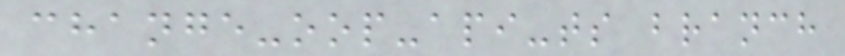change-oop-api-ts branch
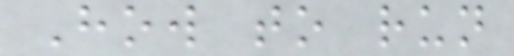How to run
